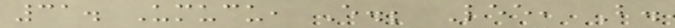31. Umucu, E.; Lee, B.
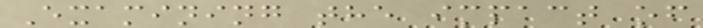Examining the impact of
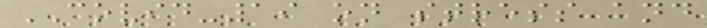COVID-19 on stress and
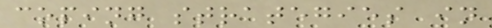coping strategies in
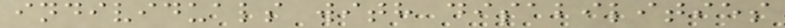individuals with disabilities
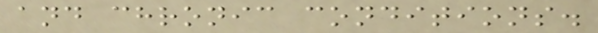and chronic conditions.
